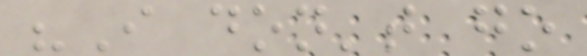"I don't go
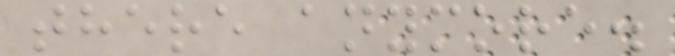there anymore.
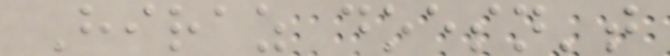Hiraz doesn't
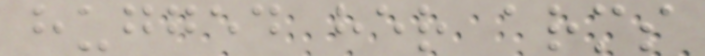hugged her arms
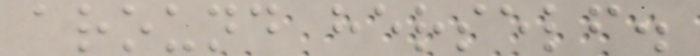around herself.
